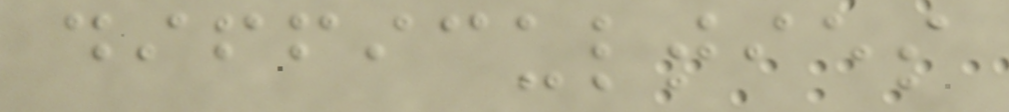difficulties
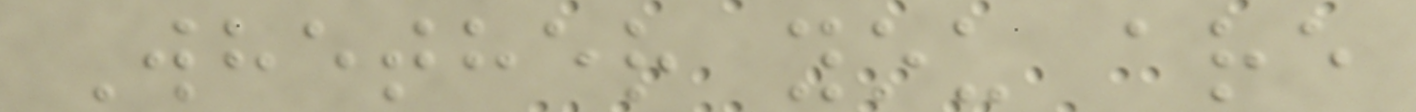Whether you are
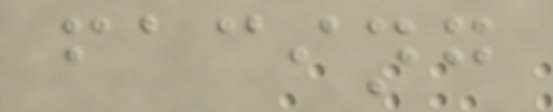facing
